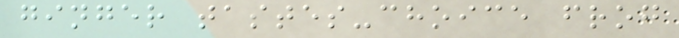ginger tastes-choice frog
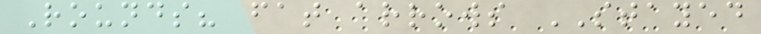Rounds? fat arrows STAYED
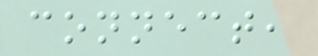connect,
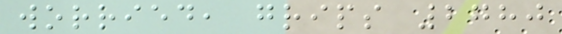worried, grips 2780
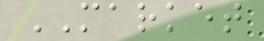MARKET
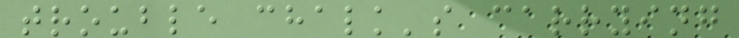trouble chalk's carrying
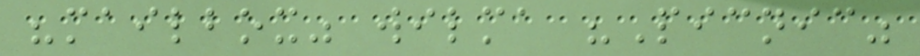"mailbox" wilma "Picnic"
